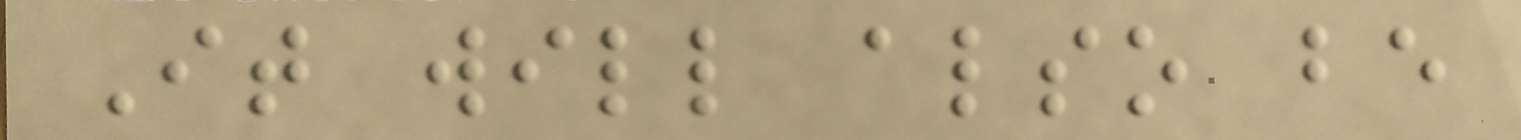It will also be
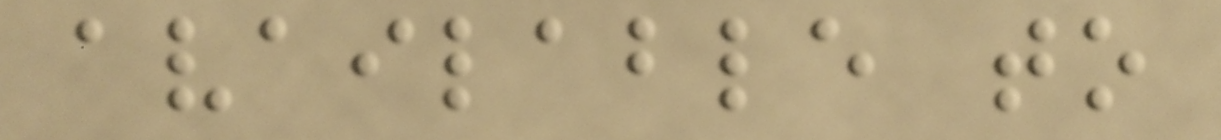available to
